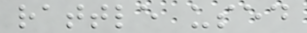rattle used
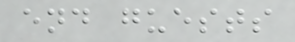end guests
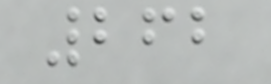262
